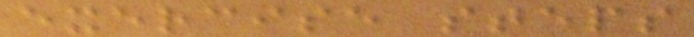exercise steps
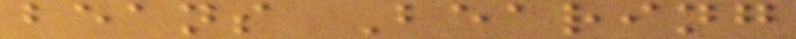beans Bearing
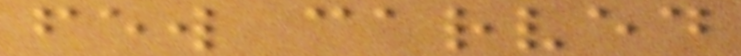few carved
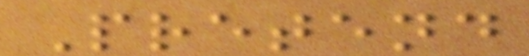Pretend
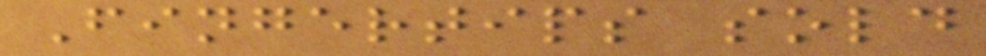Fingertips sold
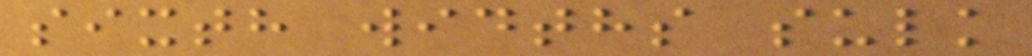sixth widths sulk
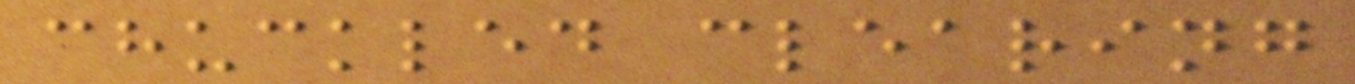chuckled clearing
